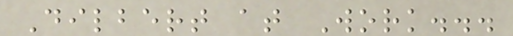Dilbert at Work...
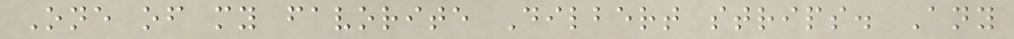One of my favorite Dilbert strips. Any
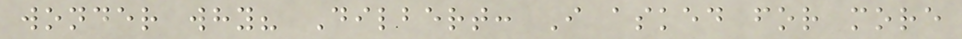wonder why? Dilbert: I asked for more
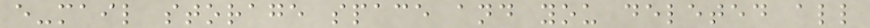e-mail storage space and you deleted all
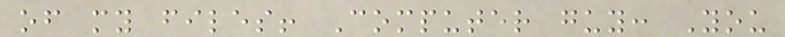of my files! Computer guy: You
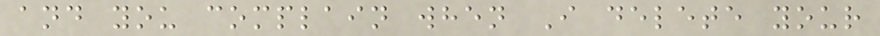and you complain when I delete your
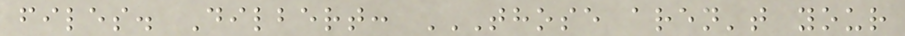files. Dilbert: THOSE AREN'T YOUR
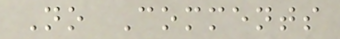No Comments
